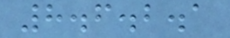8.6.2.1
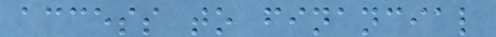access to financial
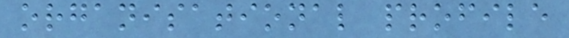organisational profile
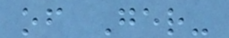of Ger-
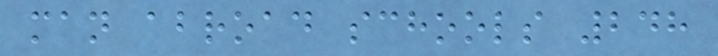man abroad schools 248
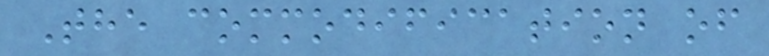The commodification of
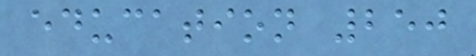education 250
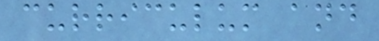curriculum and
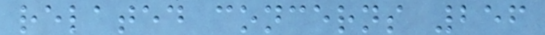related concerns 256
